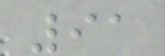91
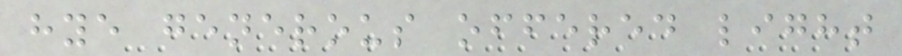hye generous offered light
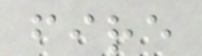fire
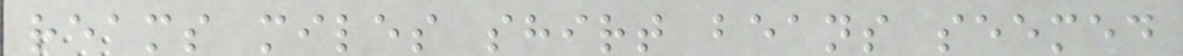reams miles shirt beans seemed
